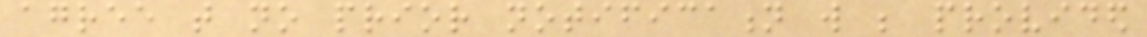agree that no prior notification will be provided
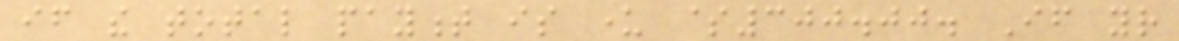if the total payment is under $300.00. If your
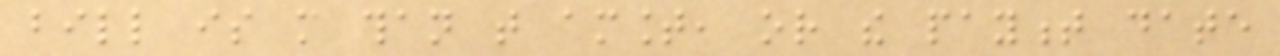bill is more than that amount, or the payment date
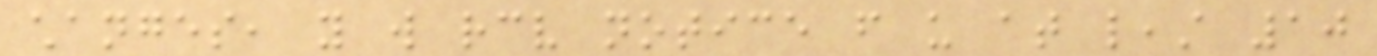changes, you will receive notice from us at least 10
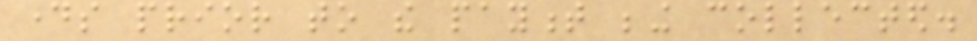days prior to the payment being collected.
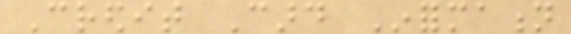Credit Card Information
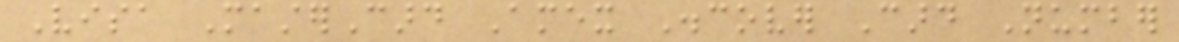Visa MasterCard Amex Discover Card Number
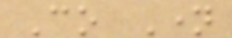Co Name
